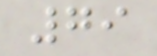79
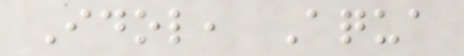Idol, Aqua
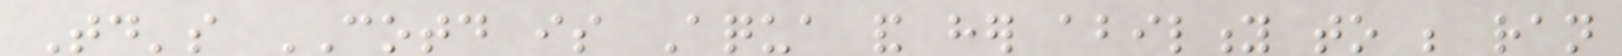Today's COTD is Aqua and her ability to be ran
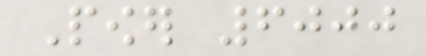Power 6000
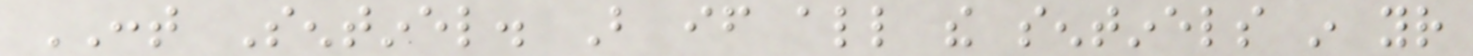CONT Sentinel. But if all the sentinels in your
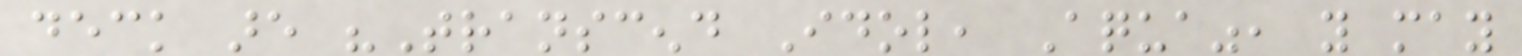deck are "Transcend Idol, Aqua", you may
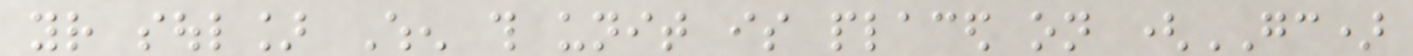your soul] When this unit is placed on (GC)
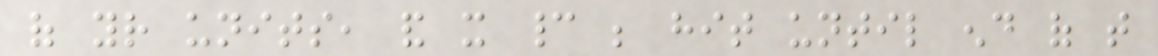of your units, and it cannot be hit until end of that
